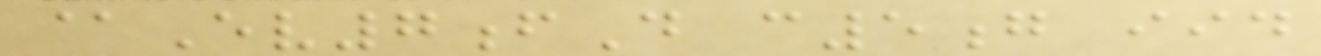@Ev7fD c5g iid
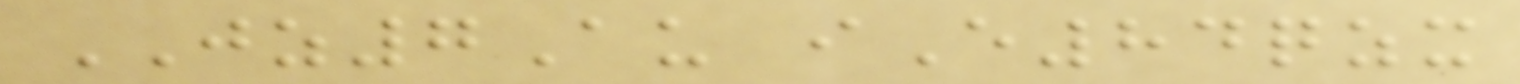JZ7Au iE84qzx
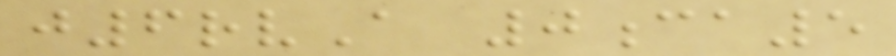j6rvA 0ca5
